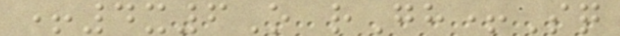+4x6O rGh+Sq
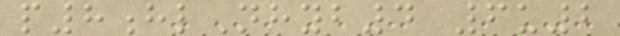p8hlNhyb4 6u2
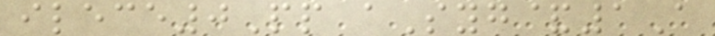ilece0Pp aSyg&1A
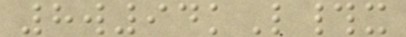8w94kL#x
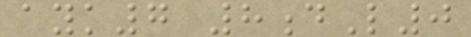ayk7 8dL0
